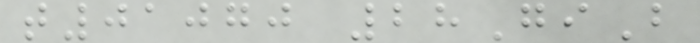t01070 28GiB
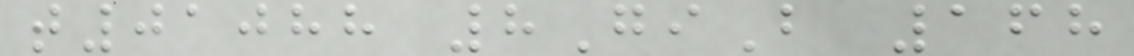t01088 8GiB 168
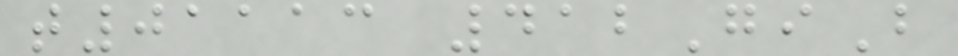t01113 412GiB
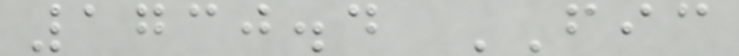1730.4 FIC
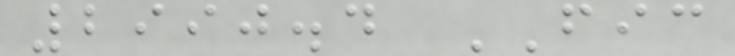2990.4 FIC
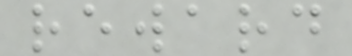reward
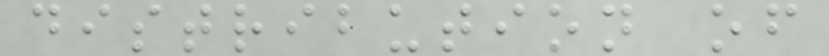distribution of
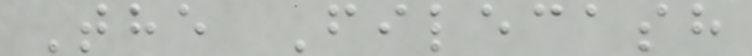The Filecash
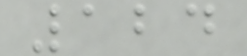124
